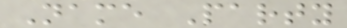Name Party
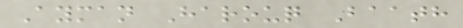Ayman Harouq Baath
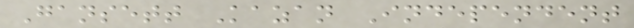Gansett Kazan Independent
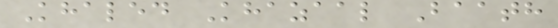Khaled Khazaal Baath
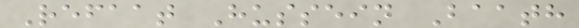Refaat Hussein Baath
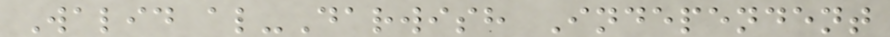Walid al-Darwish Independent
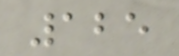125
